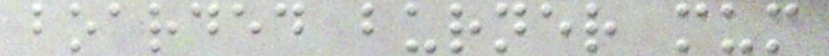boarded burner mum
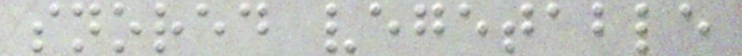snored vegetable
